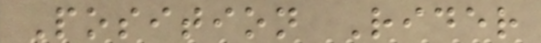Position Rider
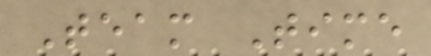Team Time
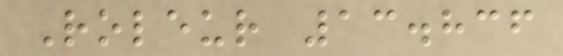Roleur 13.836
